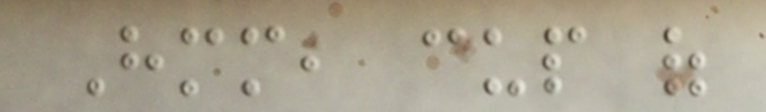Hmm, cup of
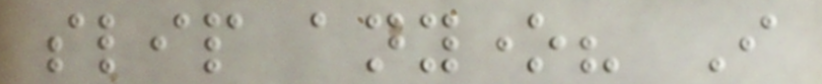slip anyone? I
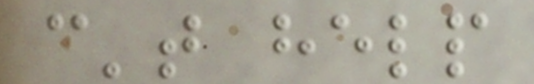can't help
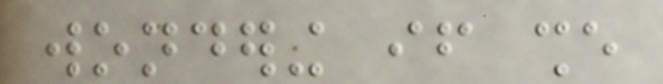wondering if she
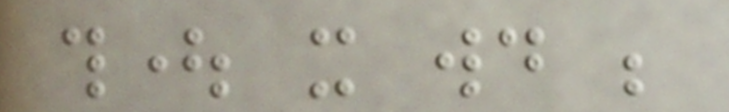thought it would be
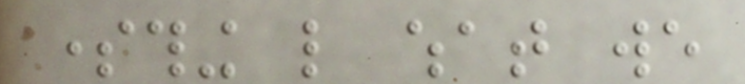something like what we
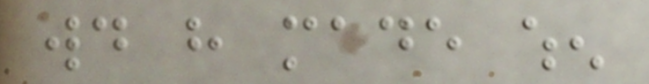would have made when
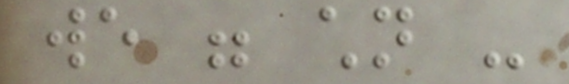we were children -
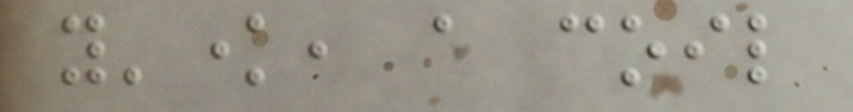y'know, a coil
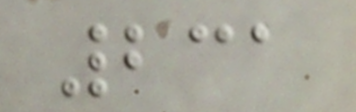231
